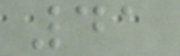41
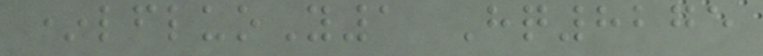*lfluoY1 Hq8275
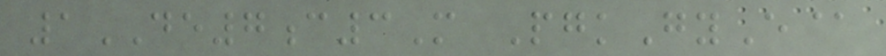1DE7c3M PgkGyE@
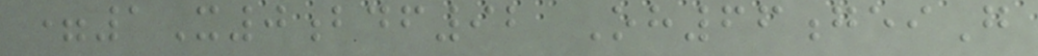=1X0bdf92 Oh66geiG
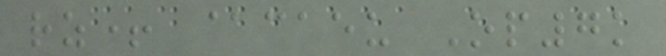rz+ @caeu Op7k
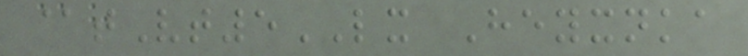@tVt5LX Heyxnka
